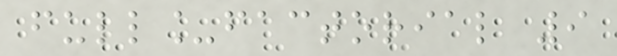full_factorial 9
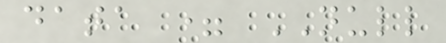data = NULL
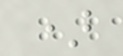)
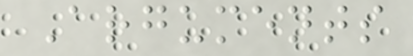Arguments
